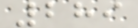289
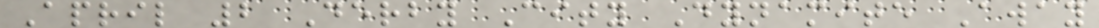April 2 Derby City Dynamite Away
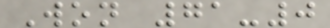Won 71-0
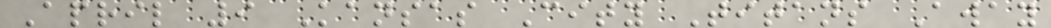April 9 Kansas City Titans Away
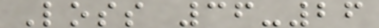Loss 36-26
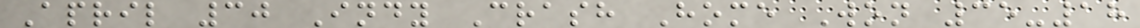April 30 Indy Crash Home Won 35-18
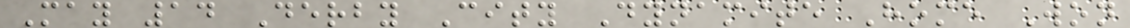May 14 Derby City Dynamite Home Won
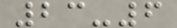23-6
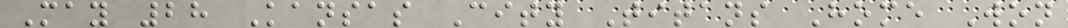May 28 Kansas City Titans Home Won
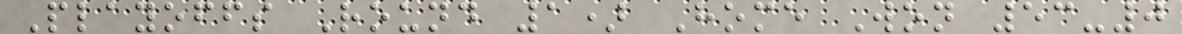Playoffs Round 1) Home Won 53-0
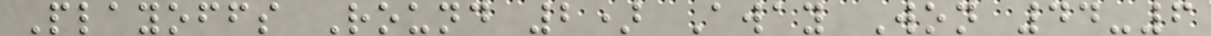Playoffs Round 2) Away Won 44-6
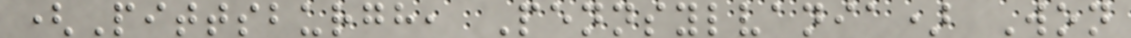(Pittsburgh, Pennsylvania) Won
